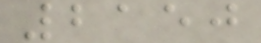2150
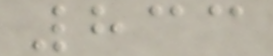833
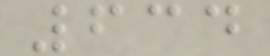634
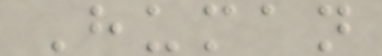Human
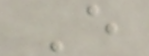E
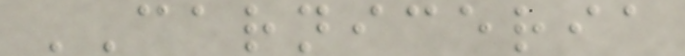CARNICERIA
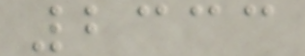2333
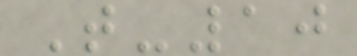T-10
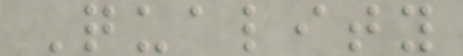Quality
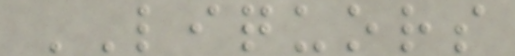LIQUORS
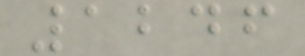1246
